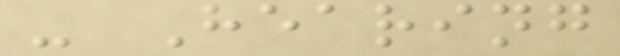- Hearing
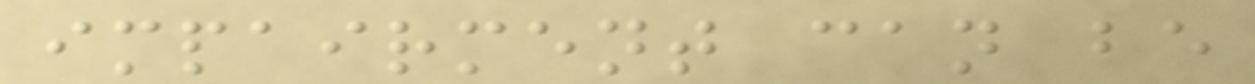impairment can be
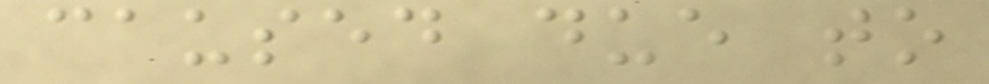caused due to
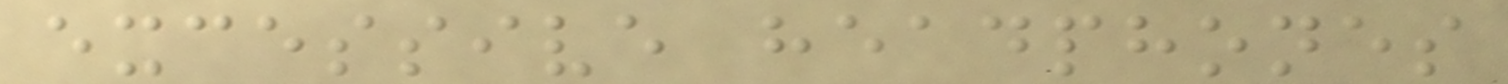excessive headphones
